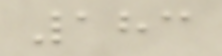183
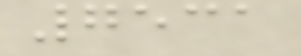7531
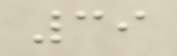39
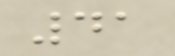41
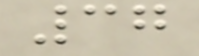37
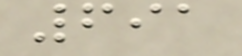691
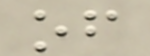of
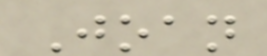Joan
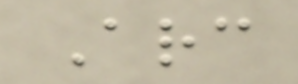Arc
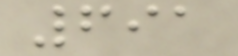691
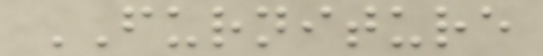FURNITURE
